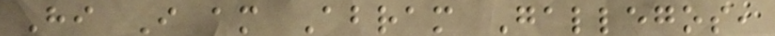Hi I am Abram Gallegos,
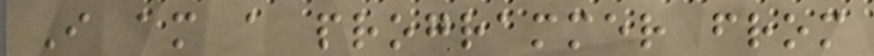I am a programmer from
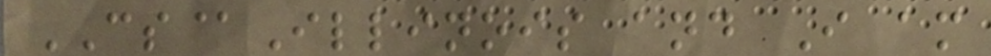CS@Illinois and I am
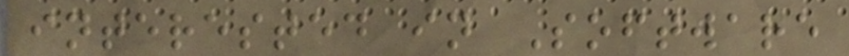interested in Software
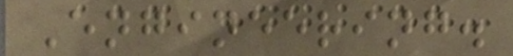Engineering.
